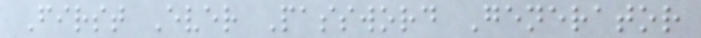First Ever Password Generator
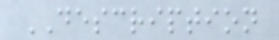DESCRIPTION
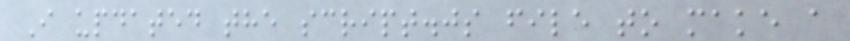I updated the script.js file to make a
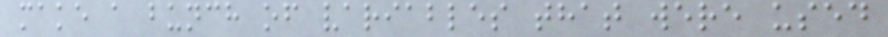make a bunch of variables that were used
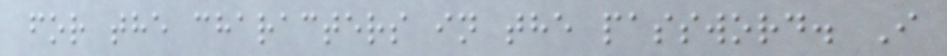for the characters in the password. I
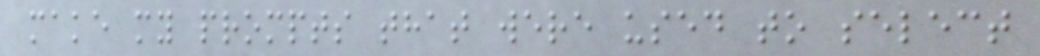make my prompts that were used to select
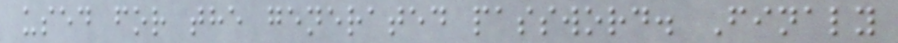used for the generated password. Finaly
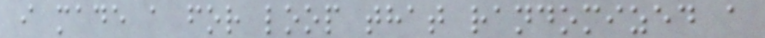i made a for loop that randomized a
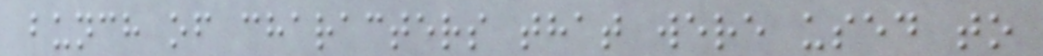bunch of characters that were used to
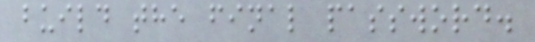build the final password.
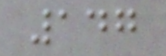147
